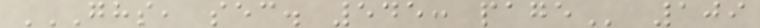GHS, SEC. 545: PAGE 109
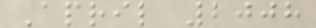April 2008
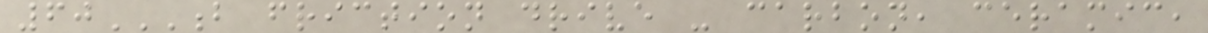60B FRICTION DRIVE - CARBON, CERAMIC,
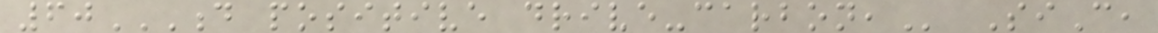60D POSITIVE DRIVE-CARBON, SiC,
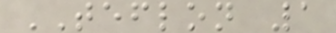TEFLON 1
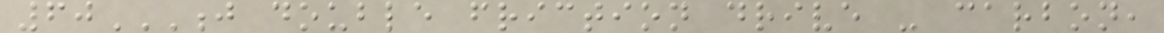60J DOUBLE FRICTION DRIVE - CARBON,
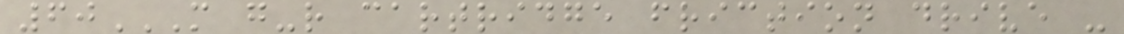60M G-R CARTRIDGE FRICTION DRIVE -
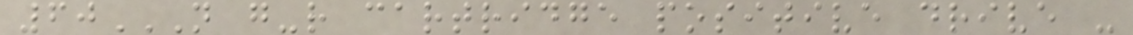60N G-R CARTRIDGE POSITIVE DRIVE -
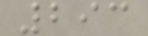293
